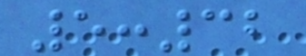5:32
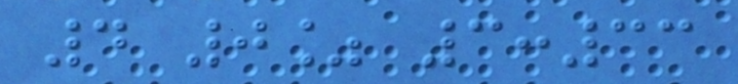4 0% 3:33
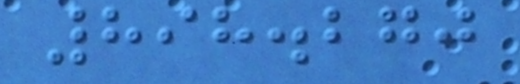898.270
